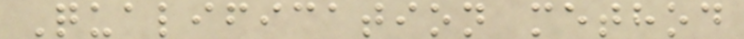Qualification method
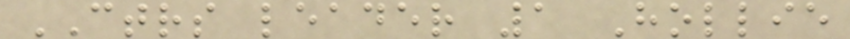CTRS leader 1 Hollie
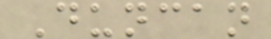Duncan
